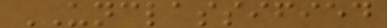UNCLASSIFIED
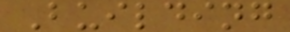Building
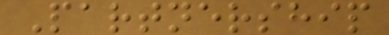Partnership
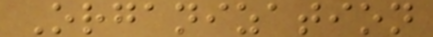Organization
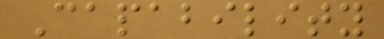Capability
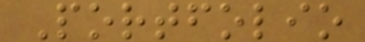Portfolio
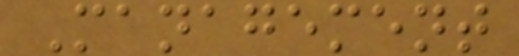Management
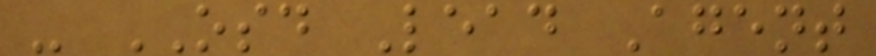- OSD Lead Agent
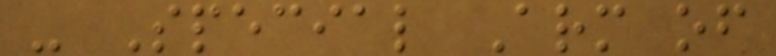- Special Arm of
